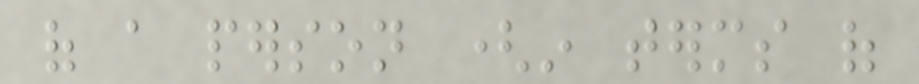of a person (in terms of
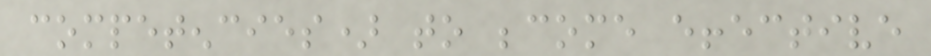competencies) to become effective
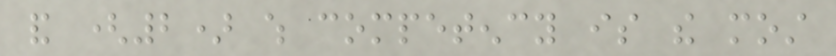and (2) which competency is the most
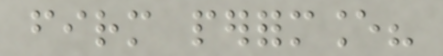firm performance?
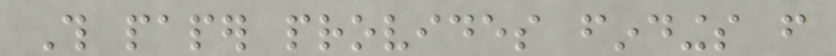This paper provides findings from
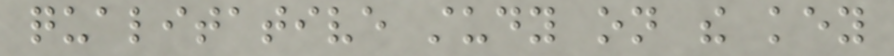qualitative study on the key
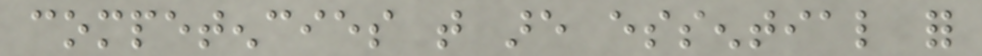competencies that are essential for
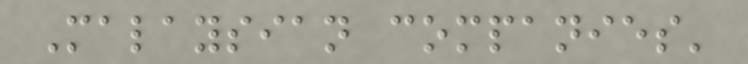Malaysian companies'
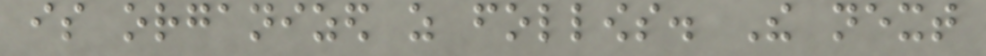is organized as follows. The next
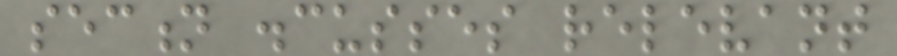section discusses relevant
